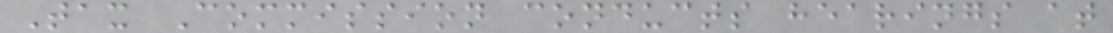Tax Commission conducts hearings at
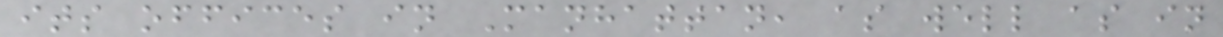its offices in Manhattan, as well as in
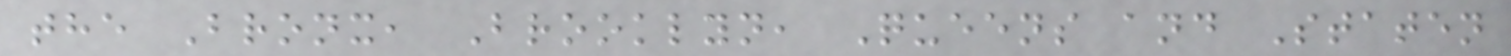the Bronx, Brooklyn, Queens and Staten
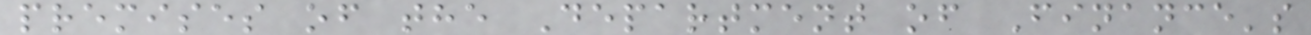premises of the Department of Finance's
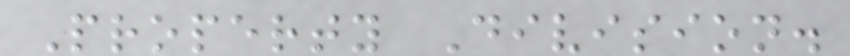Property Division.
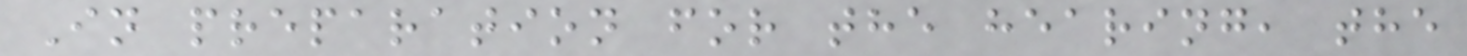In preparation for the hearing, the
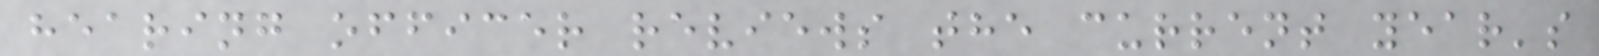hearing officer reviews the current year's
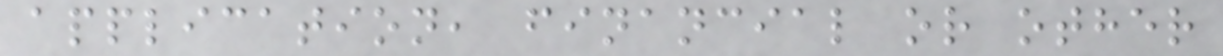application, financial or other
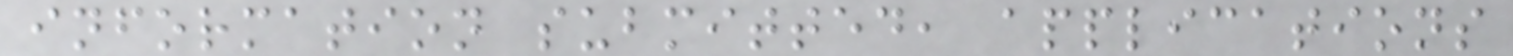information submitted, applications
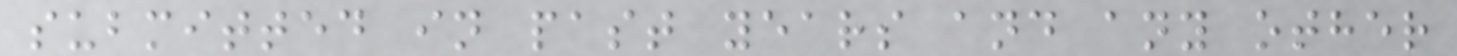submitted in past years and any other
